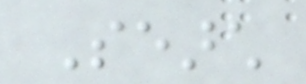Search
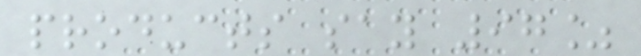products say 97%
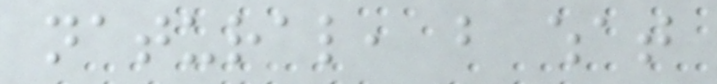natural, but what
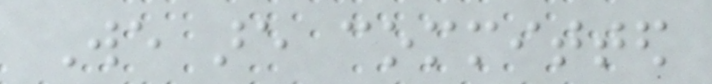We are committed
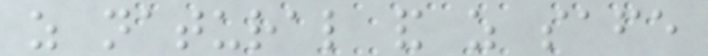as natural and as safe
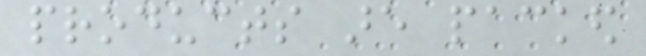products are packed
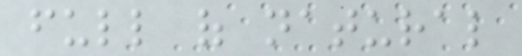full of natural
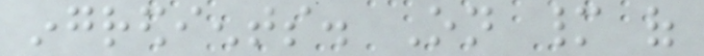ingredients. On many of
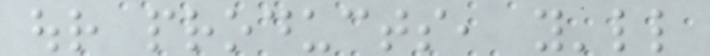our products, you'll
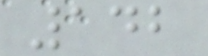142
